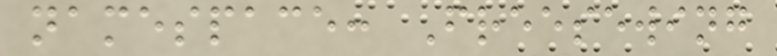namespace: Freesewing
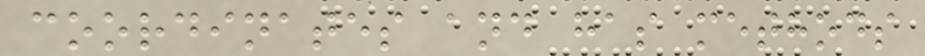coordinates and has methods
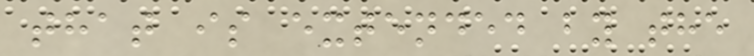that is extended by the
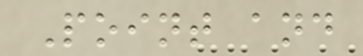Point and
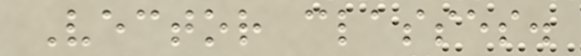Vector classes.
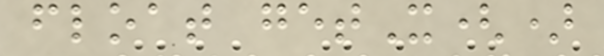float getX()
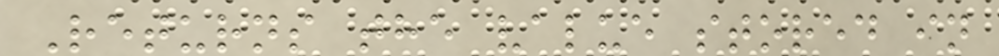Returns the value stored in
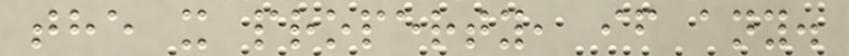the x property, if any.
